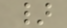}
